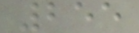255
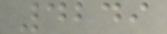4249
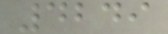4249
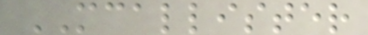MCALLISTER
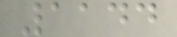1144
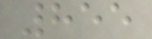855
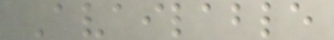Available
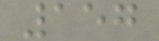157
